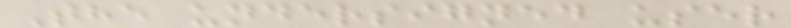The undersigned user
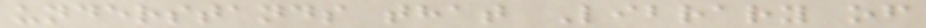understands that Library of
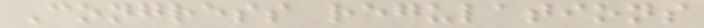Congress regulations
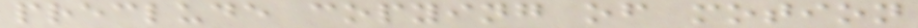preclude copying of motion
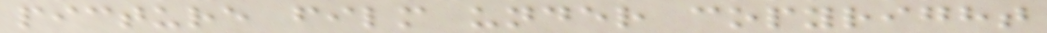picture film under copyright
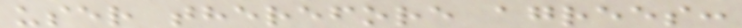user therefore agrees:
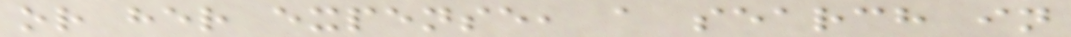or her expense, a search in
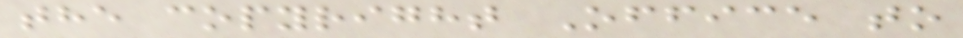the copyright Office to
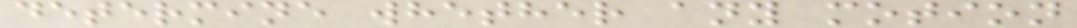determine whether any motion
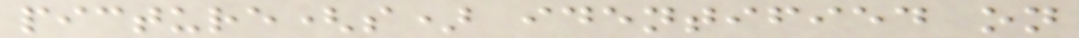picture(s) identified on
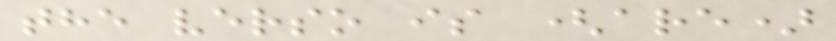the verso is (are)
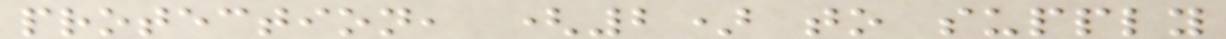protection, (2) to supply
